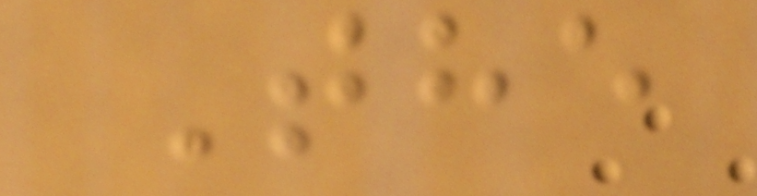The
